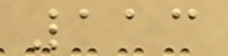113
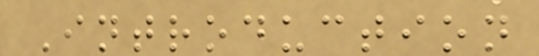Introduction
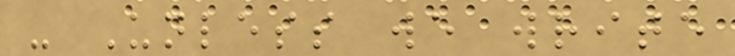- Unless we write
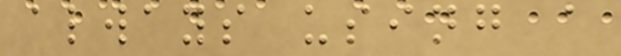always using a
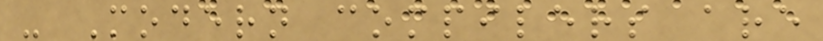- Modern compilers are
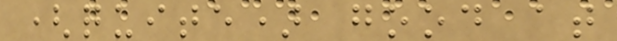(quite) good at
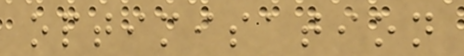optimisation
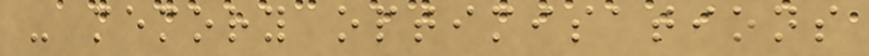- memory optimisations
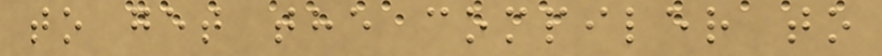to get the compiler to
